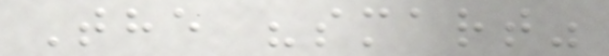The "smart"
